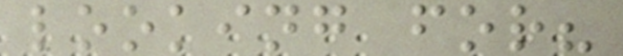looking for?
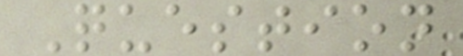Question
